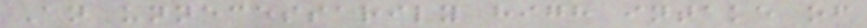An unnecessarily high intake of
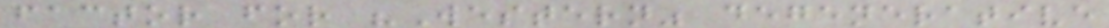factor for "Western" degenerative
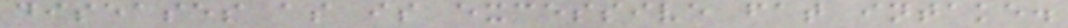diseases as is excessive fat intake.
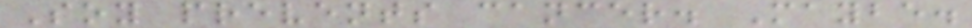Soy prevents cancer. Maybe.
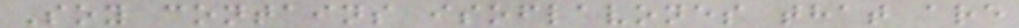Soy contains isoflavones that are
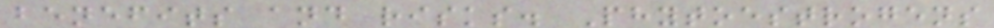benefits and risks. Phytoestrogens
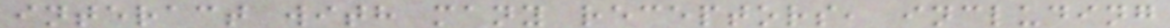interact with many receptors, including
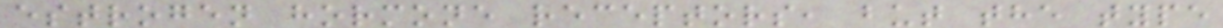estrogen hormone receptors, but the type
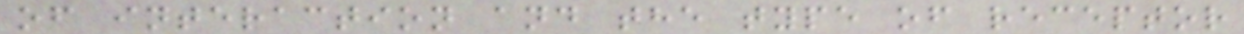of interaction and the type of receptor
